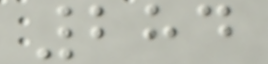284
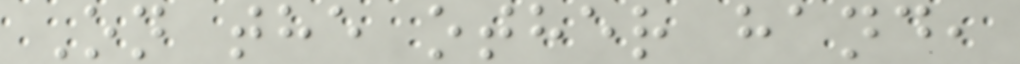On the other hand,
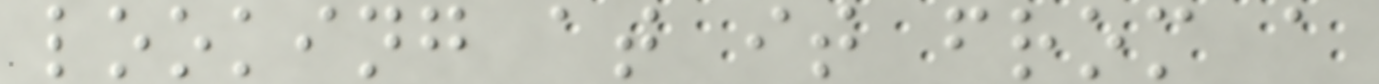looking at it from a
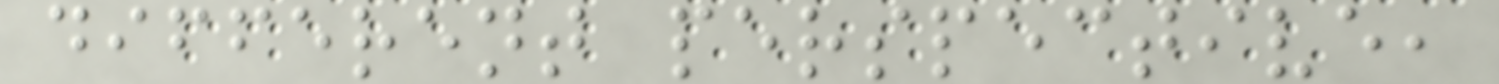different perspective,
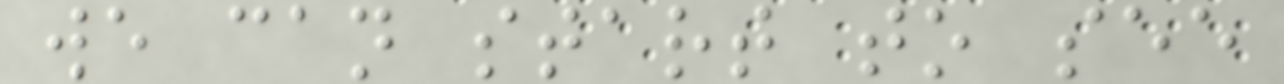we can start to see
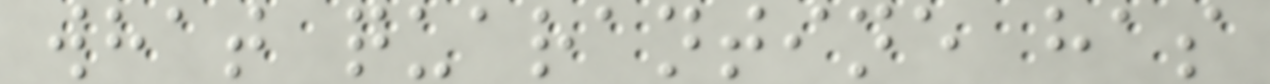what quarantine has
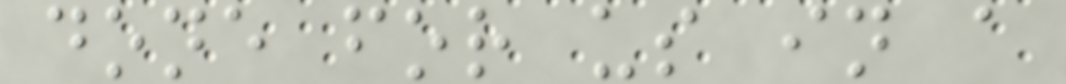done for us in a
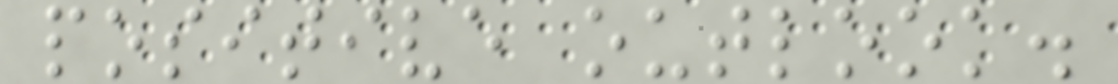positive outlook.
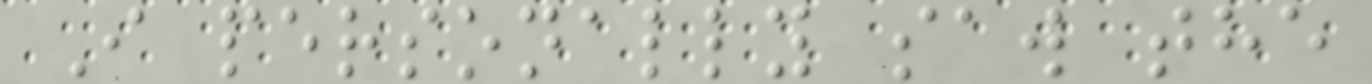I personally saw the
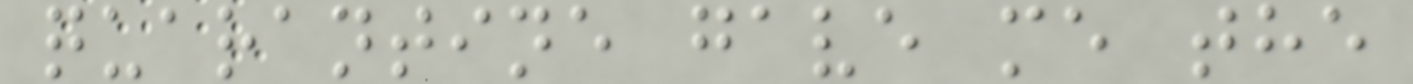quarantine gave me the
